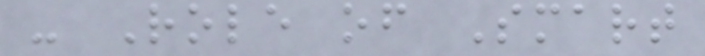- Role of Smart
